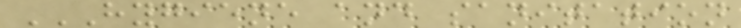HYGIENE AND SANITATION
